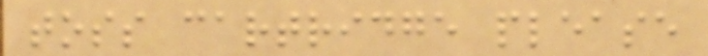toss cartridge please
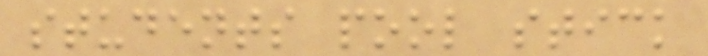students pool stick
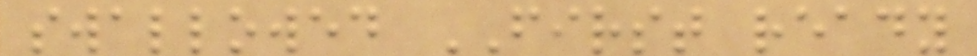swallowed FIRST ready
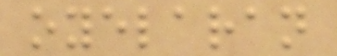oyelaran
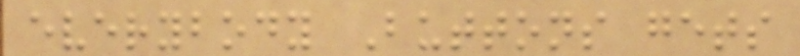everybody Buttons gets
